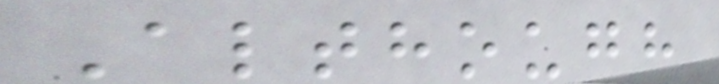Although
